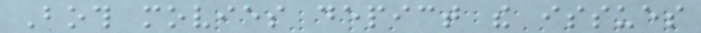Both movies depict the issues
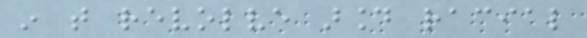in that revolve around racial
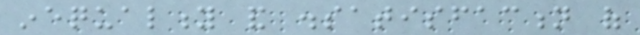inequality and dissatisfaction of
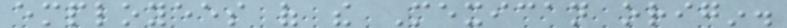employees of the Mexican origin.
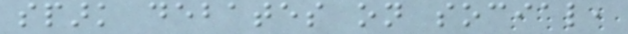spark debates on social,
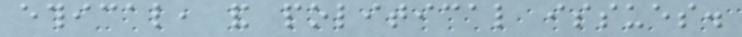ethical, and political issues.
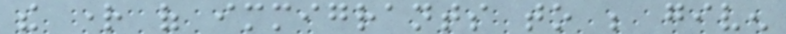the right of immigrants to be given
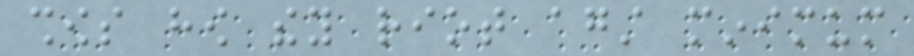shows how they riot against minimum
